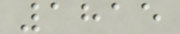1815
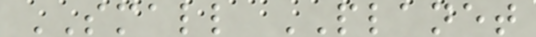SMALL PLANET
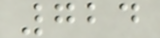724
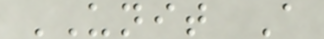UNIT A
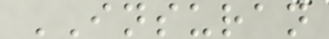INSURAN
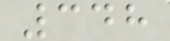348
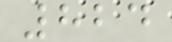824
